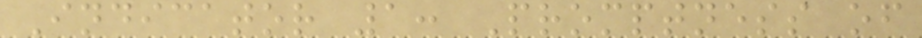Indicator 1: Promptness of
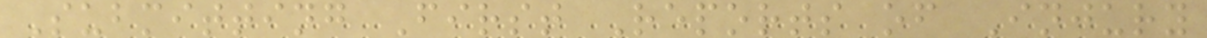Submitting First Reports of Injury
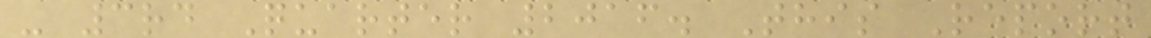- 3rd Quarter 2016. This Report
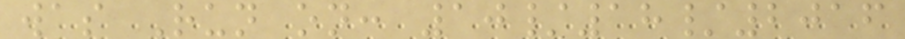was Run on: 10/18/2016
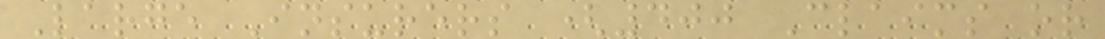Large Insurers (400 Claims or
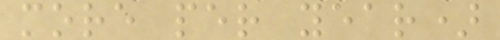more per year)
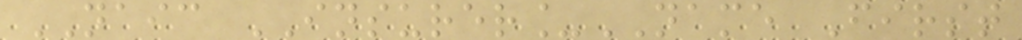NAIC INSURER_NAME First
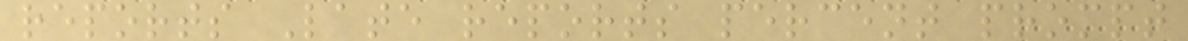reports Late reports percent prompt
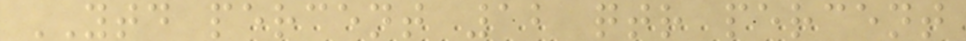YTD percent 12 qtr percent
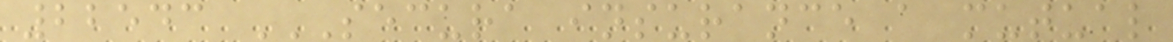22543 SECURA INSURANCE A MUTUAL
